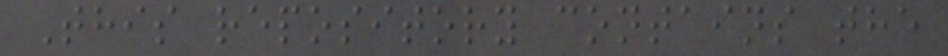This repository contains the
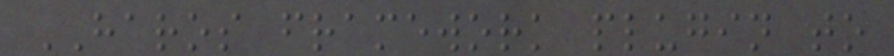HAROS framework plugin to
